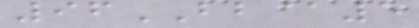96BB@5
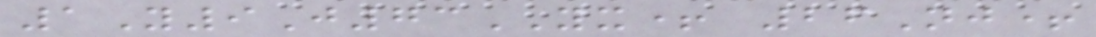1Y9J73YX+ 26Nj+
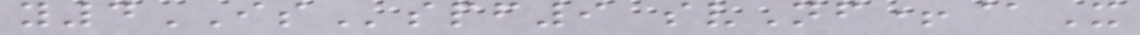y4ISspf9 svNf+@X
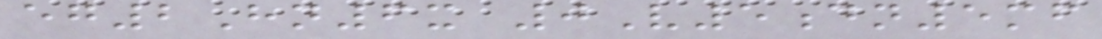eg2Hn6x 0V5dn5mf
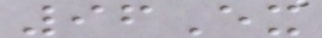96Ex
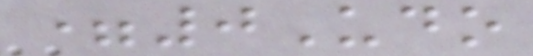=0Udo
